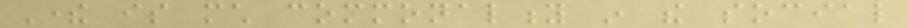There is much commonality in the social
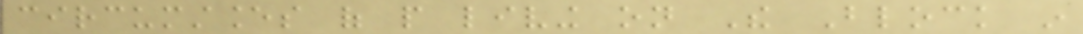circumstances of people living on The Block in
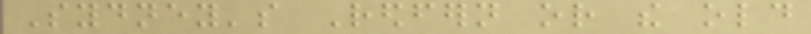Sydney's Redfern or the old
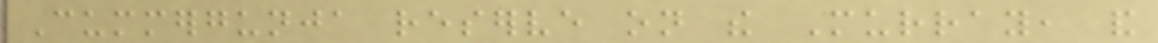Cummergunja reserve on the Murray, and
